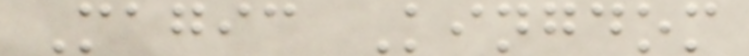Magic Kingdom
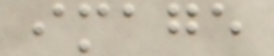image
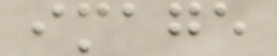image
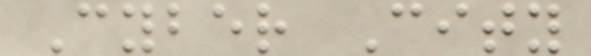Cyber City
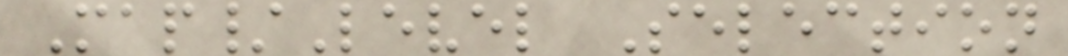Map/Level Selection
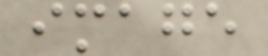image
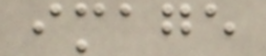image
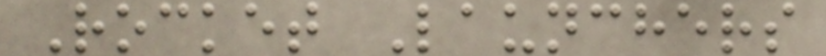Rocket Launchers
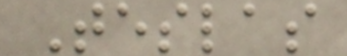Teslas
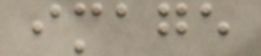image
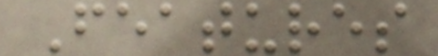Features
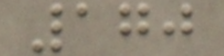170
